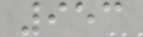953
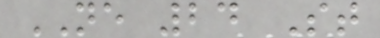NE 24 St
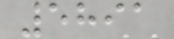5891
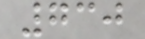730
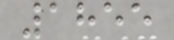1855
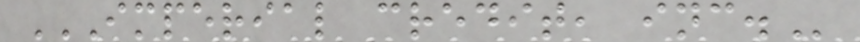IMPERIAL CREDIT, INC.
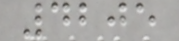4205
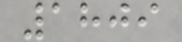1809
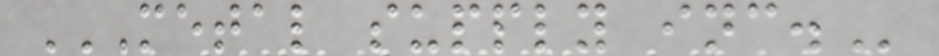METAL SUPPLY INC.
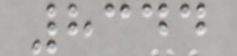8344
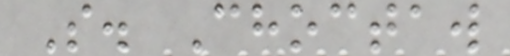S. Choctaw
